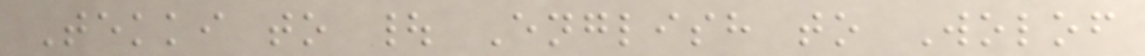Tekki to | English to Wolof
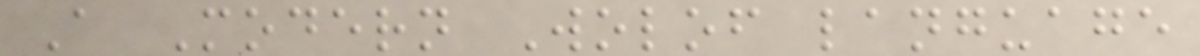A Modern Wolof language
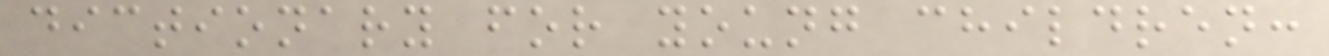dictionary for young children:
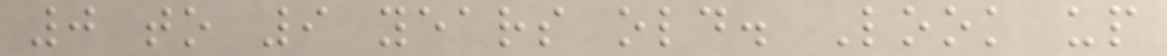0 to 9 years old. Look up
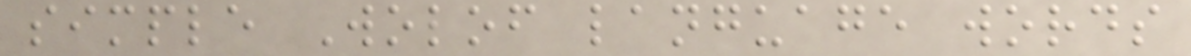simple Wolof language words
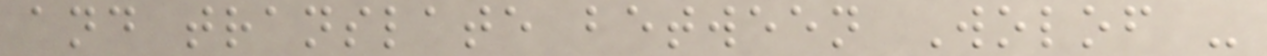and translate between Wolof -
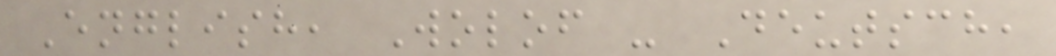English, Wolof - Deutsch,
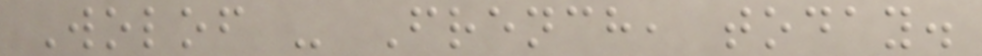Wolof - French, today.
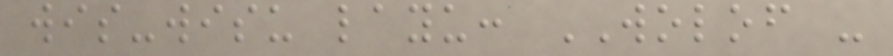wis-wisu layu: WOLOF -
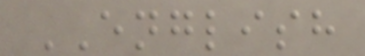ENGLISH
